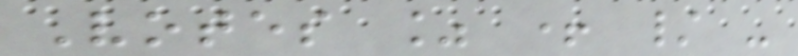Votes % + / -
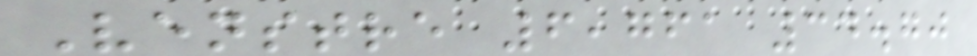Venstre 6,761 34.70
